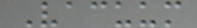Vacuum
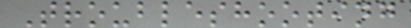Troubleshooting
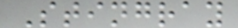Stingray
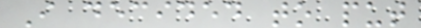I decided to put
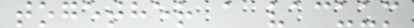together a vacuum
